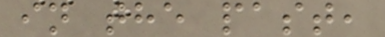in the past,
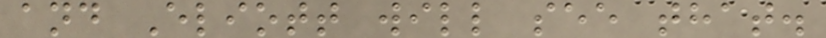and Eliott will see that.
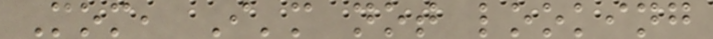Mom, I'm not looking
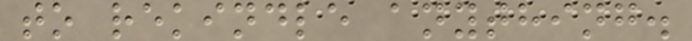to rekindle anything.
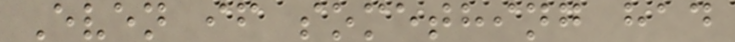Even if something had
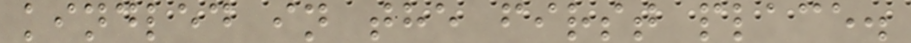kindled in the first place.
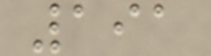191
